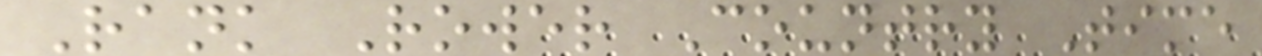Rank Rower Country Time
